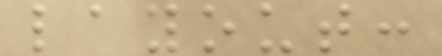layout:
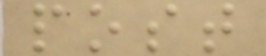post
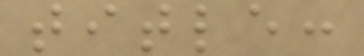title:
